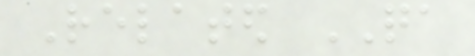Related QA
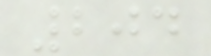204
